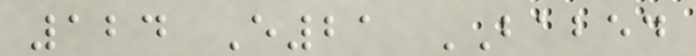124 E21 BABED
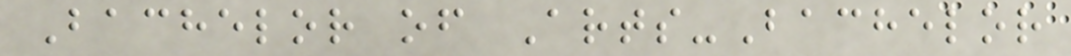Bachelor of Arts-Bachelor
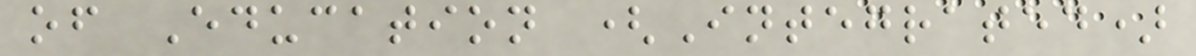of Education (Integrated)
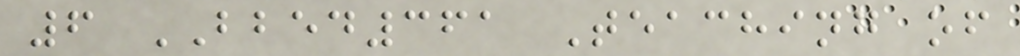6 BBED361 Teaching of
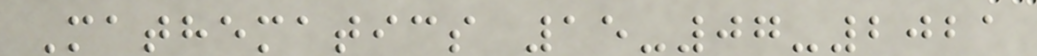Mathematics 15-07-2021
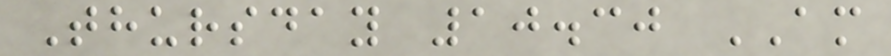Thursday 10.30 AM
